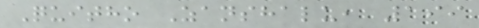Quitho Zanshalu, 199
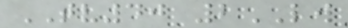TV40 2LW
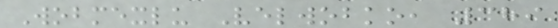Wobmexlu Velwobko, 389
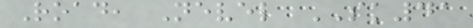Road, Nevel SK41
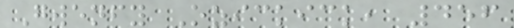Gwenfy Ozickick, 456
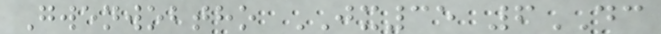Gwenwobtho JX35 6DC
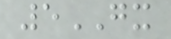5GX
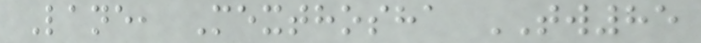Lane, Mexthosha TW85
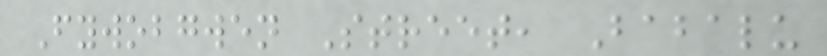Fywobgwen Street, Babalu
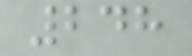248
